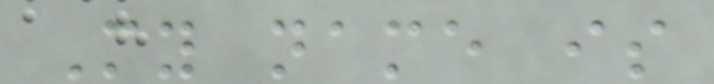My name is
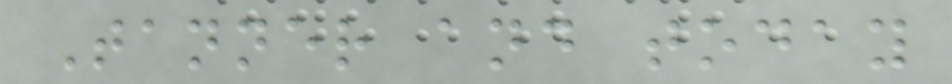Tanner and today
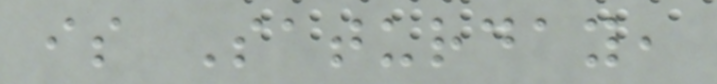is Saturday,
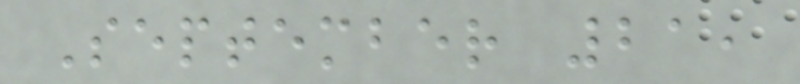September 21,
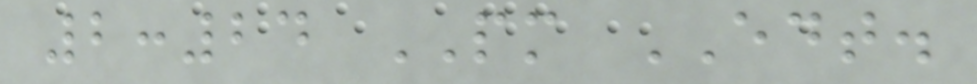2:24 PM EDT.
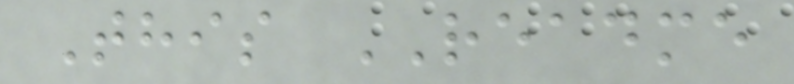This README
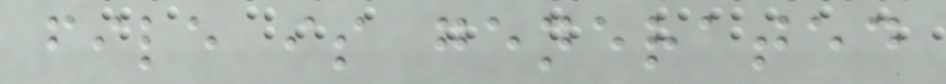file is generated
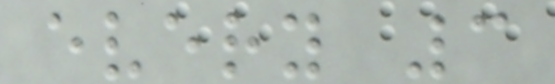every 3
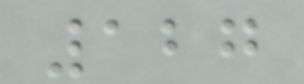127
